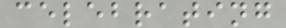celebrating
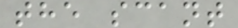the scant
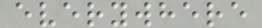everywhere
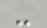-
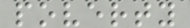poverty
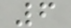6
